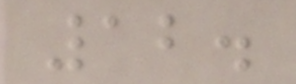12.
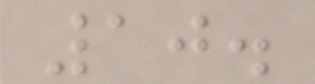10.
